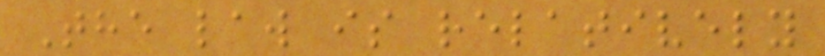The law is relatively
